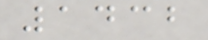1432
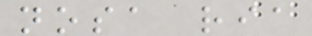nosa ria
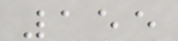155
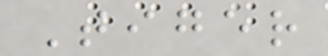Tiger
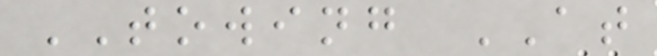TOWING AT
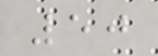50
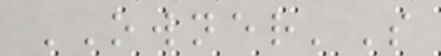OWNER'S
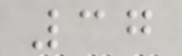37
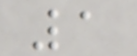1
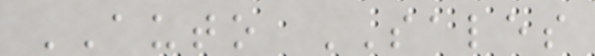AUTO SALES
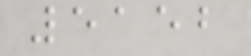5152
